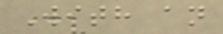With an
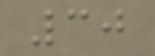30
